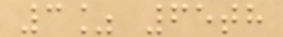3% 65th
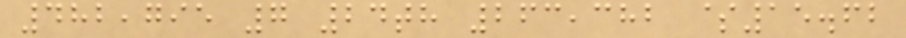482,795 7 24th 263,382 $15.62
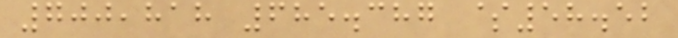700,818 685.387 $58.52
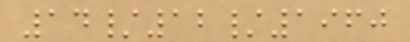14/12/1960
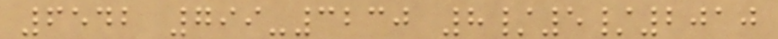6542 799-3230 8/5/2010
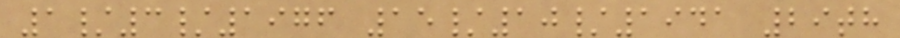1/3/1976 15/10/1941 29th
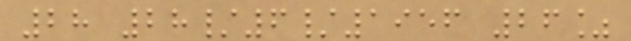28 28/6/1956 26%
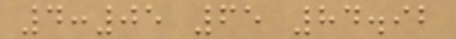4:05 65 84.92
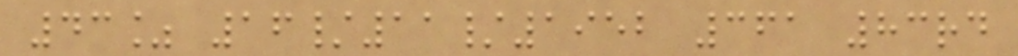43% 16/11/1952 361 83rd
